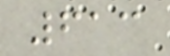613
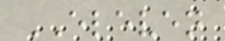ELEVEN
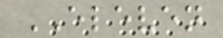ELEVEN
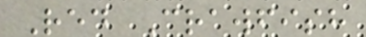Red Crawfish
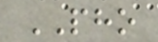PHO
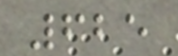625
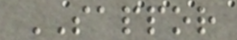SAPPOR
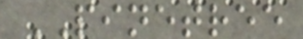PINETREE
